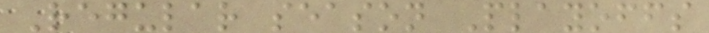Regular season Playoffs
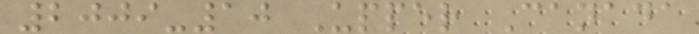2009-10 Upper Canada
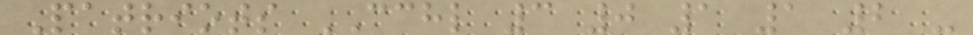Patriots CCHL 3 0 1 1 2 -
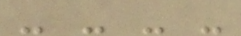- - - -
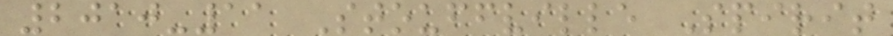2010-11 Stouffville Spirit
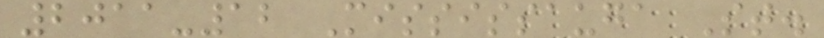2011-12 Mississauga St.
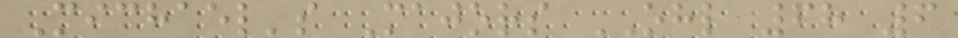Michael's Majors OHL 68 6
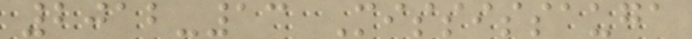2012-13 Mississauga
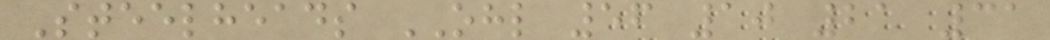Steelheads OHL 56 10 21 31
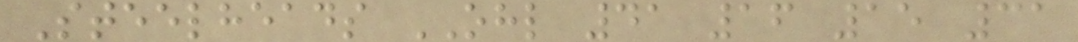Steelheads OHL 41 16 15 31
